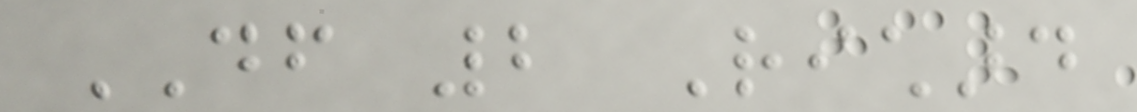DF 2 Richard
